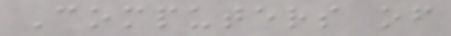Computers of
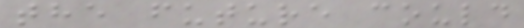the future could
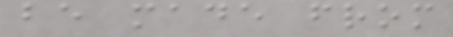be made from
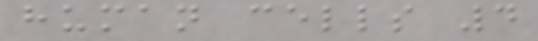human cells 4
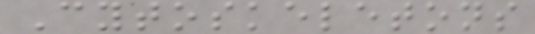Cytoskeletons
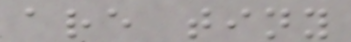are tiny
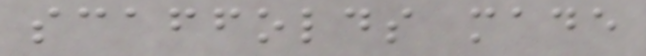scaffolds made
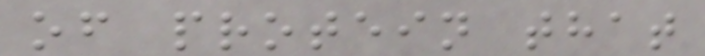of protein that
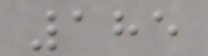185
